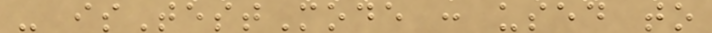- isTestMode : used to
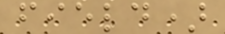field)
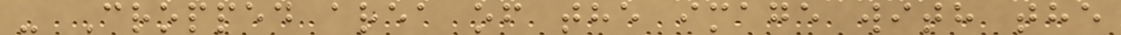- Cropped area of the image with the
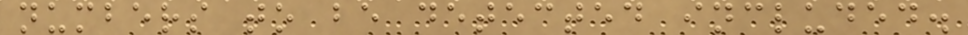numbers to be detected included.
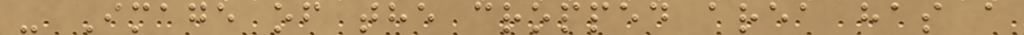- Image of the cropped area has a
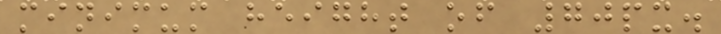minimum height of 70px.
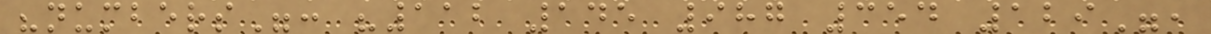"numbers": "112 145 987 354 129",
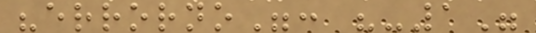"errorno": "-1"
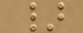}
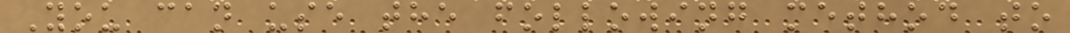You can use the following method to
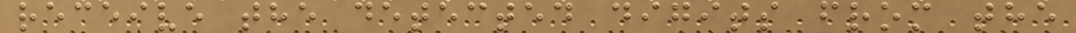receive the detected digits from the
